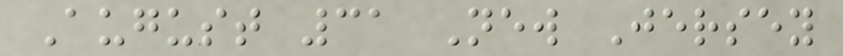August 31 New Jersey
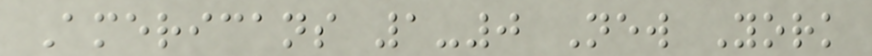Americans 1-0 New York
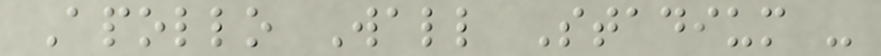Apollo Wall Stadium -
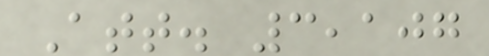Att. 3,107
